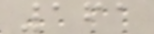161
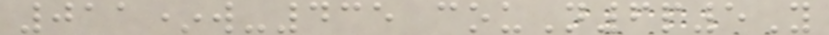011*w-435 couN6p5Y
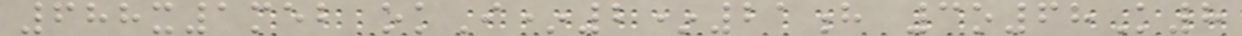688x1meb okI*2*21h 3o68K8
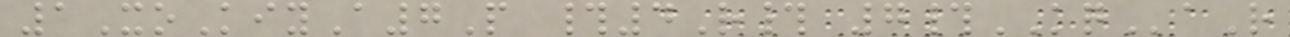1XoKiyA7P #4R# 7#KQaR
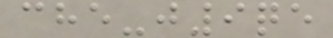che-j9qe
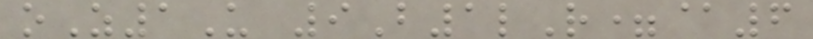oZ1U 9B1lR=@6
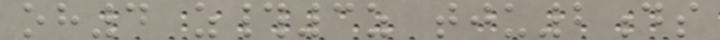oh4 z#3z tju2ds
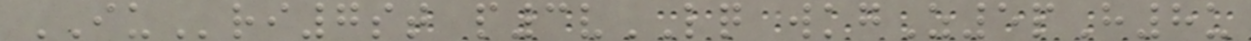IUri7st p3vLQ wkgZ5pH8u
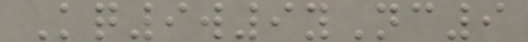Kq9w9yNc9
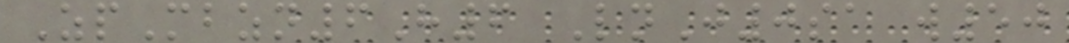ZpMbzn6H6 LnJ0sa w50
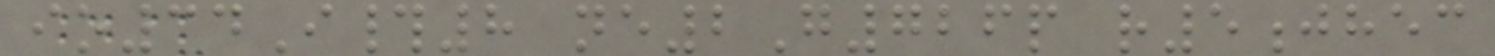io34I#8 ne2G726p r5jhec
